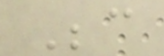Because
